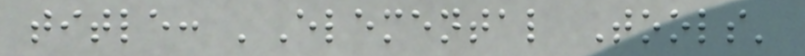title: 'Elemental Tools'
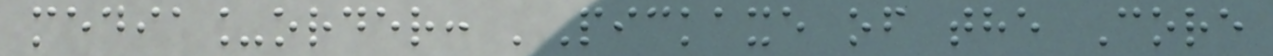media_order: 'Pickaxe of the Core
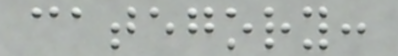category:
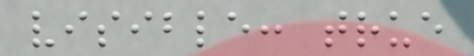visible: true
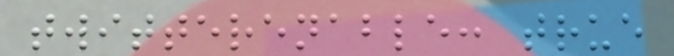twitterenable: true
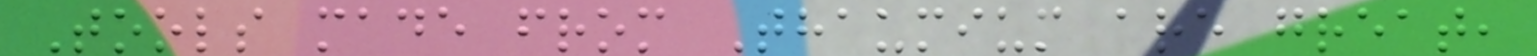Tools made from Thaumium are great,
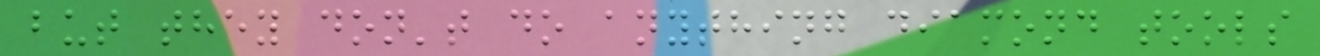but they don't do anything diamond tools
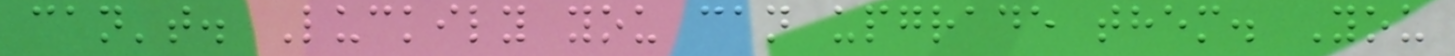can't. Luckily you can upgrade them. You
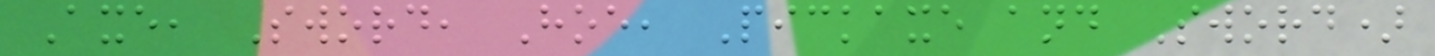Axe, Sword, Hoe, Pickaxe and Sword)
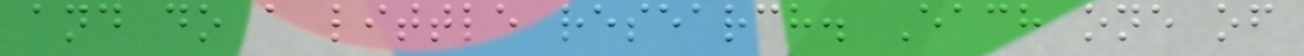and do a little research. Each one of
